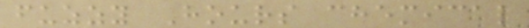fuzzy Hours chemical
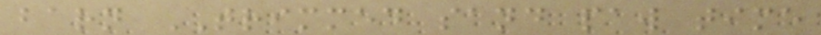barn TRIMMED sand paw time
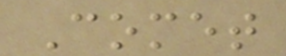Comet
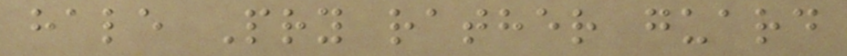hale Pry rather guard
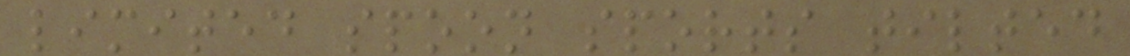limited spoon sports tilted
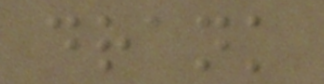drank
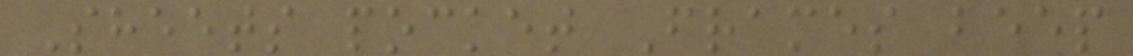Sheets pocket Frames beep
